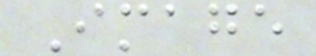Image
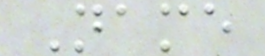Name
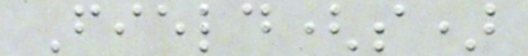Field(s)
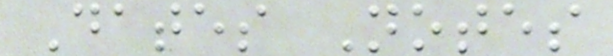Dates Notes
